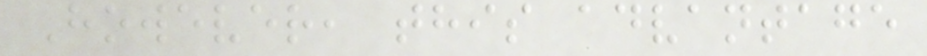However, this advantage
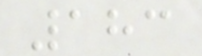183
